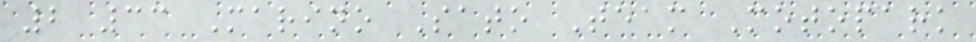2 33 Marino Sato Team Motopark
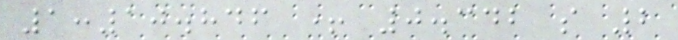1:10.846 + 0.342 s 2
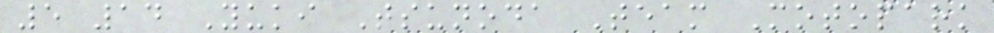5 14 Yuki Tsunoda Team Motopark
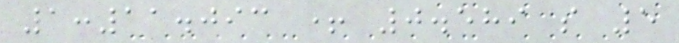1:11.093 + 0.589 s 5
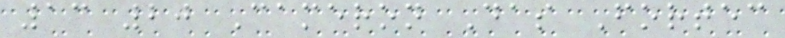13 20 Cameron Das Fortec
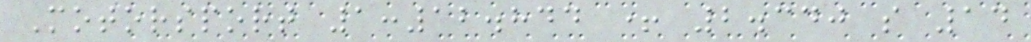Motorsport 1:12.844 + 2.340 s 14
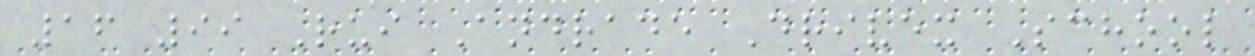16 99 Rui Andrade Drivex School
